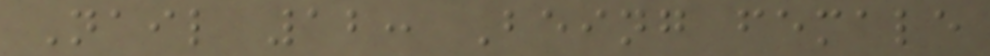Nail 12: Being female
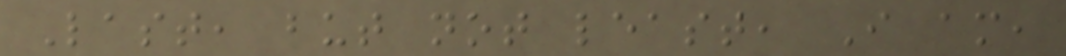Last, but not least, I am,
